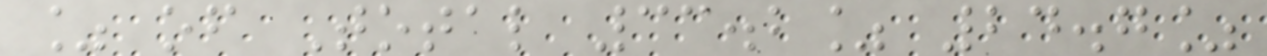% of Total 33.2% 24.7%
